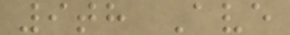9th Ave
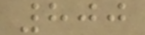800
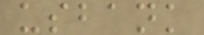usbank
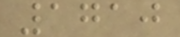1710
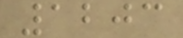1203
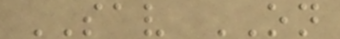SAV ON
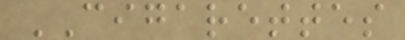CIGARETTES
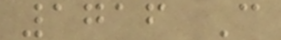1716 C
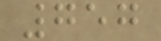757
